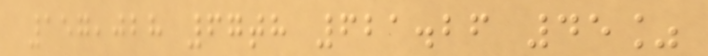157,028 67th 621.26 45%
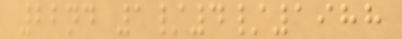22nd 1/4/1988
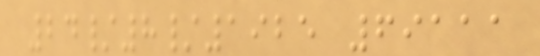24/8/1925 69111
